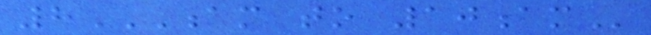8AM TO 10AM
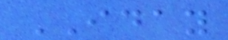IDAY
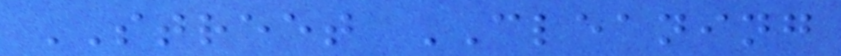STREET CLEANING
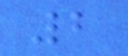2
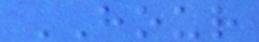HOUR
